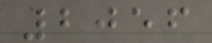2056
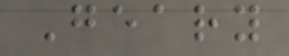Geary
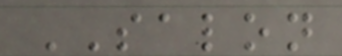SALON
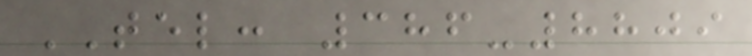TEL: 386-8809
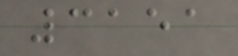3151
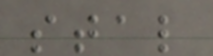stal
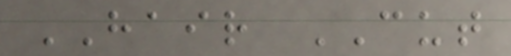HAIR CUT
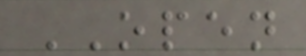OPEN
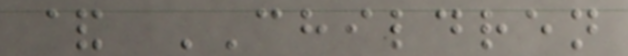& CHILDREN
